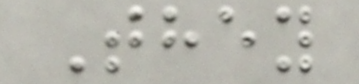They
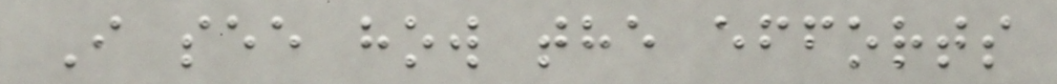I see how the efforts
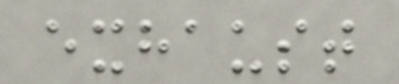exhaust
